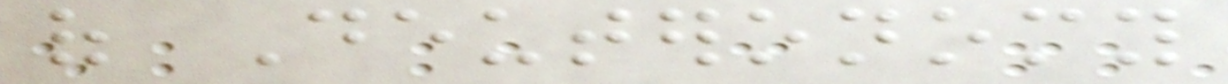of Deuteronomy
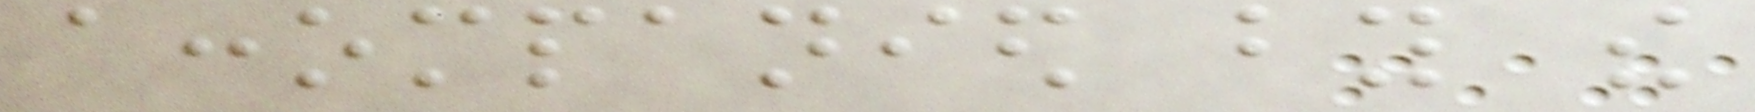accompanied by the
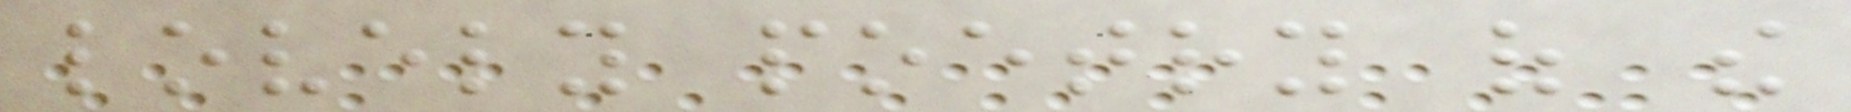lovely poetry of the
